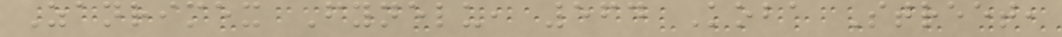Zanrimex Fynelu, 564 Koba Street,
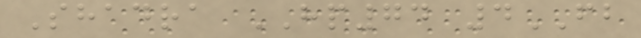Shadra HP74 4FB
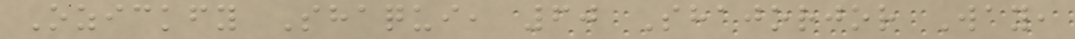Ozickfy Shaqui, 60 Shajorjor Way,
